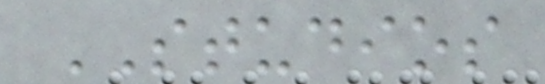STUDIOS
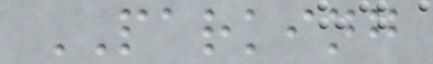PARKING
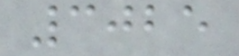3025
